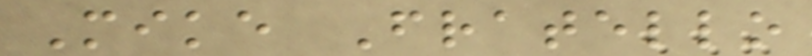Mike Fratello
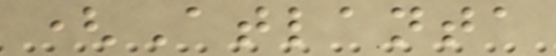(Atlanta
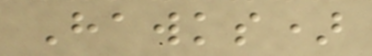Hawks)
